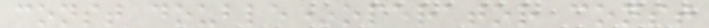const double*operator const
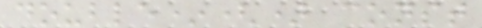double*() const
